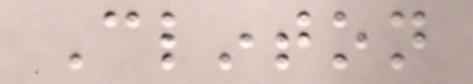Clinton
